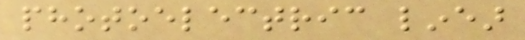photoelectric linear
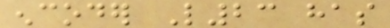encoder L23 has
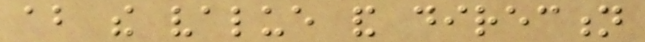about the value and direction
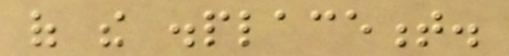of the displacement.
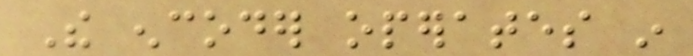The encoder operates in
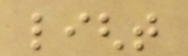light
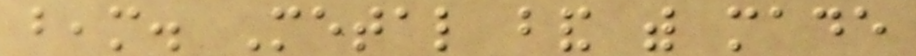beam. Metal band with made
